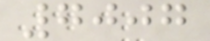7007
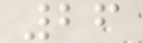26
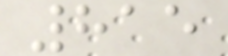815
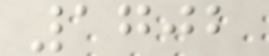1702
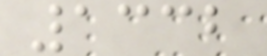1332
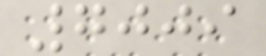7009
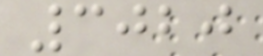3020
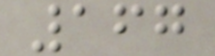167
